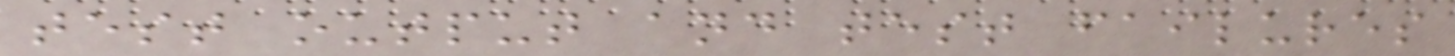test output and test failures
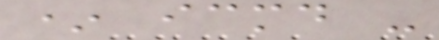* icmd -
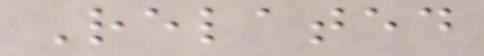Related
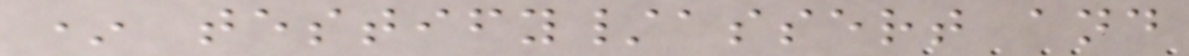* testify/assert and
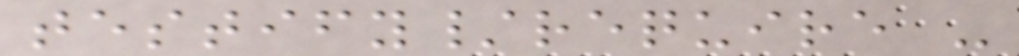testify/require -
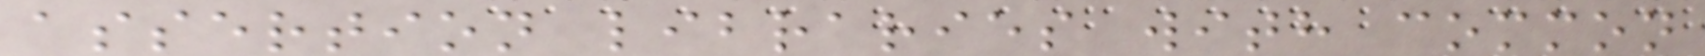assertion libraries with common
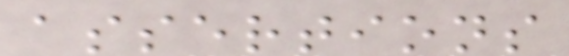assertions
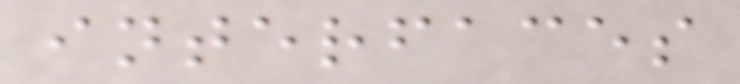interfaces
